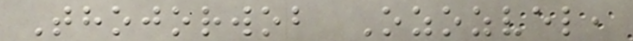Thojorwob Ozozvel,
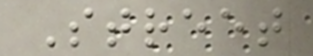Street
